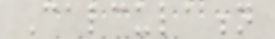Calculation
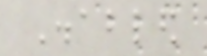Disabled
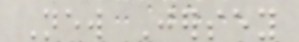New Jersey
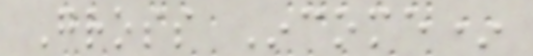Gross Income*
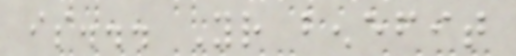is... Your benefit
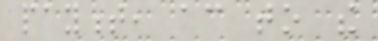payment, according to the
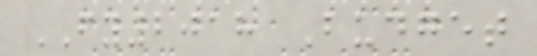FY2018 Budget
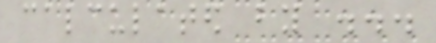calculated by ...
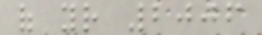of your 2006
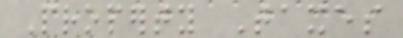Property Taxes
